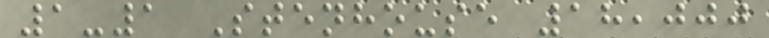1-1 Stenhouse 18,000
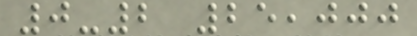0-2 25,000
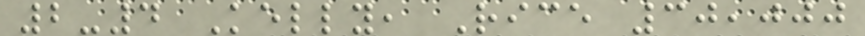2-4 Kelly, Rice 30,000
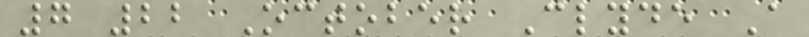7 22 October Clyde A
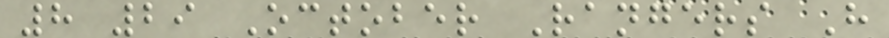8 29 October Rangers H
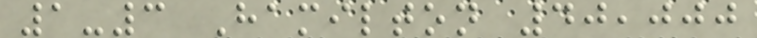1-3 Hamilton 40,000
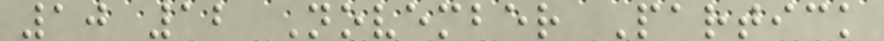10 12 November Partick
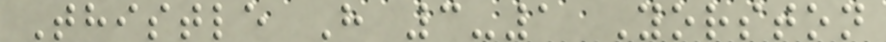Thistle H 3-1 Yorston
